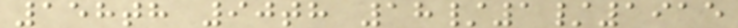158th 90th 18/1/1915
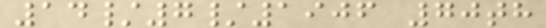14/7/1906 70th
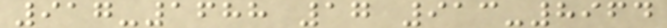917-1688 17 913-8964
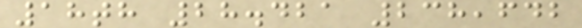18th 28.421 238,642
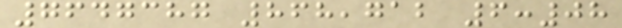7647387 868,712 6:08
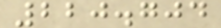220.704
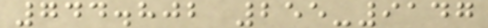744.802 255-9147
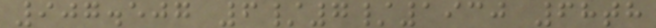907.507 6/7/1930 68th
